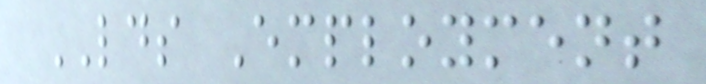LDS Employment
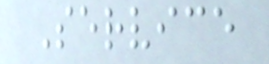Service
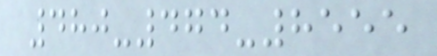480-474-8555
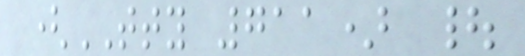(TTY 711) |
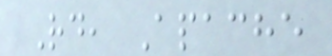Rd, Apache
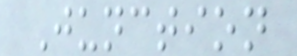Junction
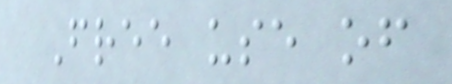Free use of
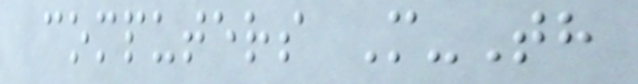computers M-Th
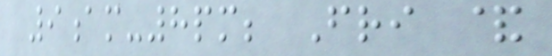9am-8pm; Fri &
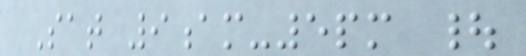Sat 9am-5pm |
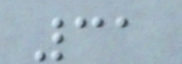31
